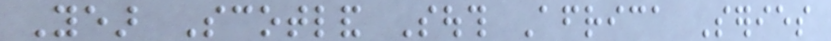Year Scotland South Africa Series
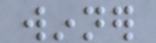winner
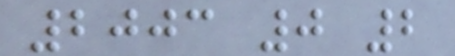2003 0 2
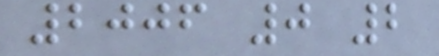2006 0 2
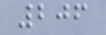206
